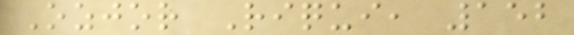Ozjor Riqui, 152
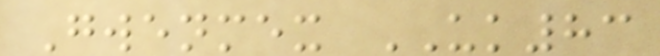Gwenmex UK83
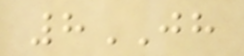8JH
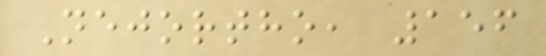Nejortho, 156
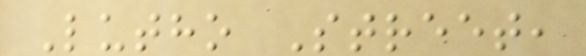Lutho Street,
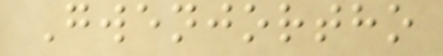Gwenjortho
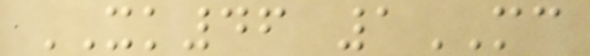XK46 1MC
